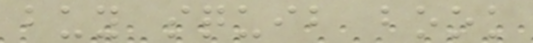buy squib book
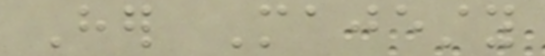Her Majesty
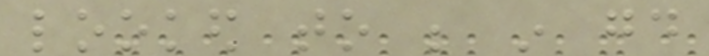looked to be in good
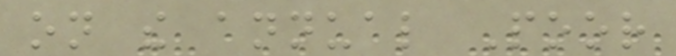on the annual Poor
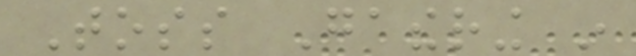Toss Gathering in
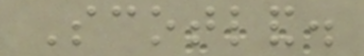Scotland.
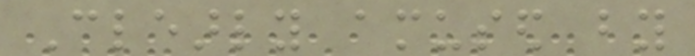Clearly amused by
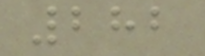282
